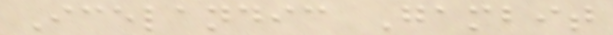Icelandic Gambit
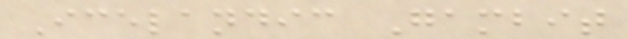Icelandic Gambit
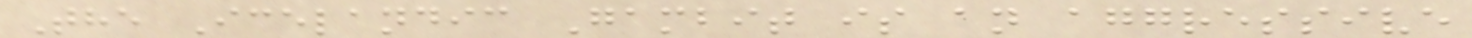The Icelandic Gambit is an aggressive
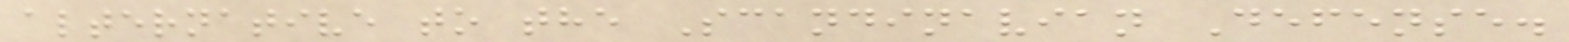alternative to the Scandinavian Defense.
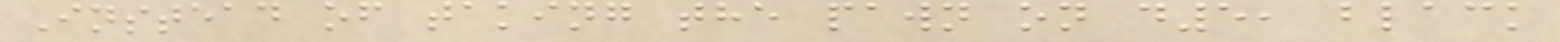Instead of taking the pawn on d5, black
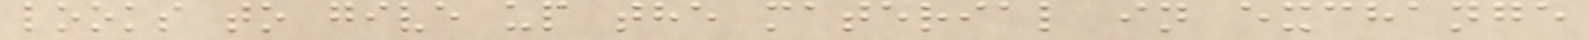looks to give up the material in exchange
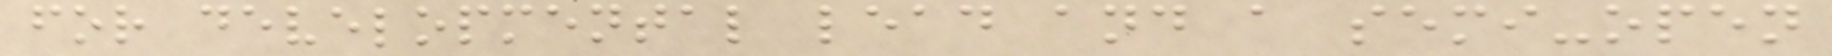for developmental lead and a semi-open
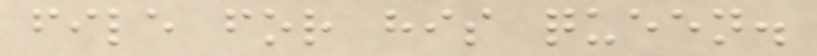file for his queen.
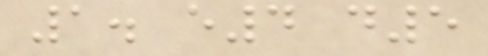1. e4 d5
